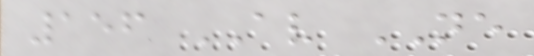156 AV NE
